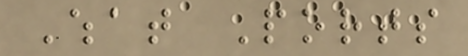What Ports
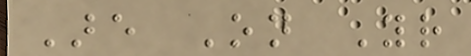Are On Your
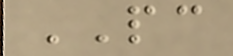PC
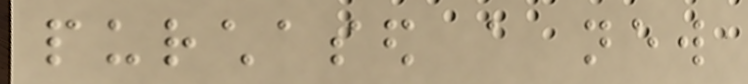purchased a new
